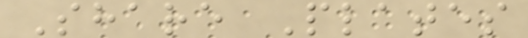Share Plates
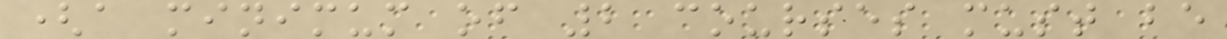(a minimum of 2 courses must be
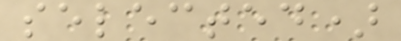selected)
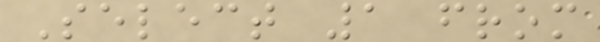Select 1 from
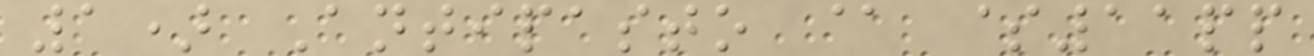1) Antipasto @ $11pp
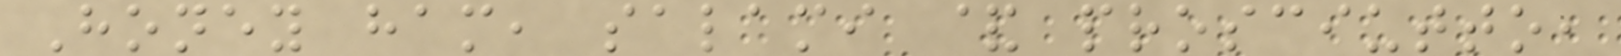Honey ham, salami & prosciutto,
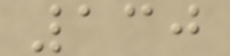130
